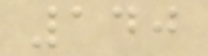140
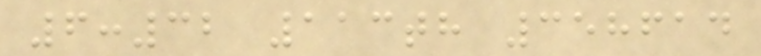6:32 113th 358614
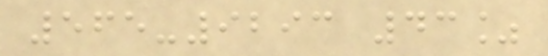565-9293 43%
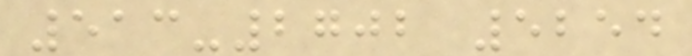513-2702 5254
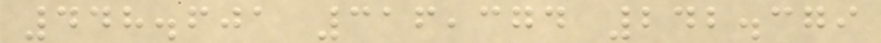448.601 316,374 242.379
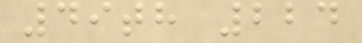49th 224
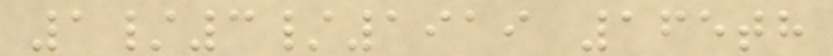1/3/1919 165th
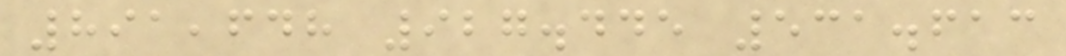891,648 927.445 531.613
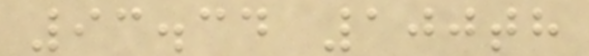93.34 100th
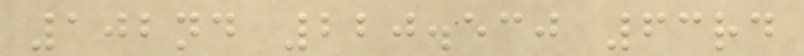102nd 220.530 63rd
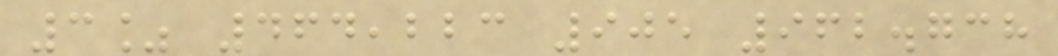3% 464,223 905 962.738
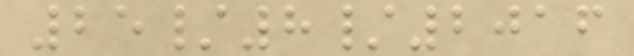25/8/2016
